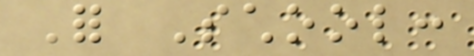For School:
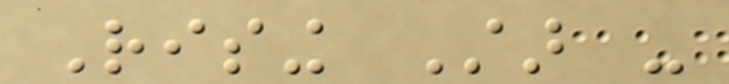Rising Star -
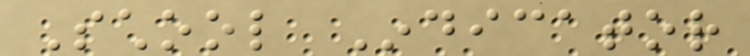School Indicator
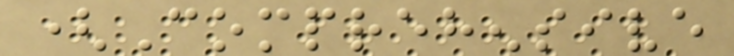(Comprehensive
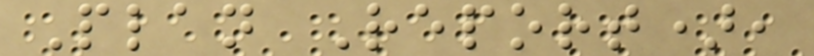Plan Report),
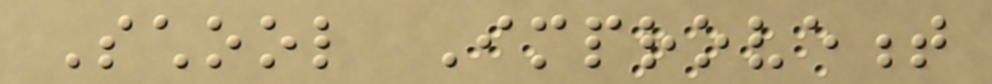School Improvement
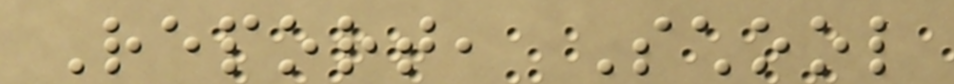Report, School
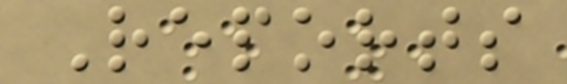Reports
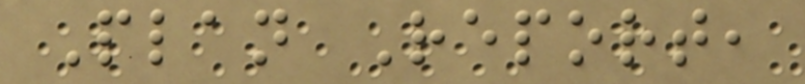Plan Report,
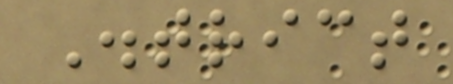District
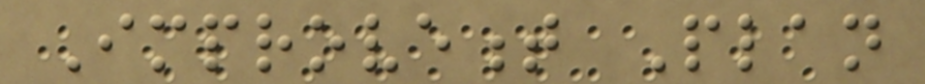Improvement Plan
